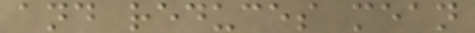and reduces mean
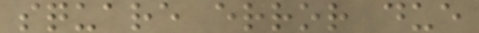square error due
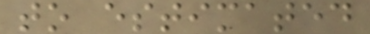to estimated
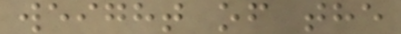weight of the
